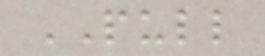PULL
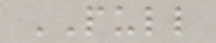PULL
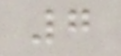7
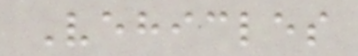Vehicles
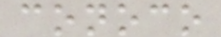conoco
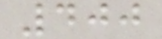400
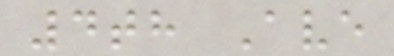4th Ave
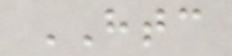HTC
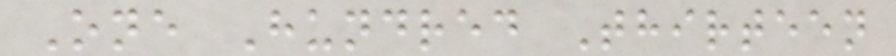One Hundred Thirteen
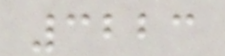3223
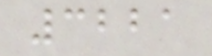3221
